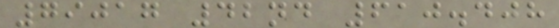79017 42nd 610.408
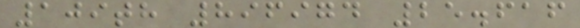109th 896974 25.616
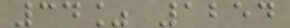34% 1254
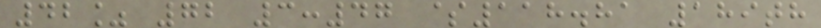42% 72 3:47 $118.81 189th
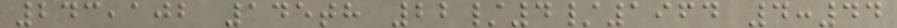243,102 145th 22/4/1964 4:44
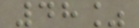48%
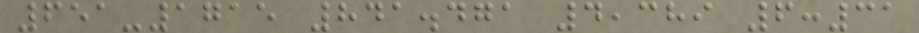651-1715 841.471 4,389 6:31
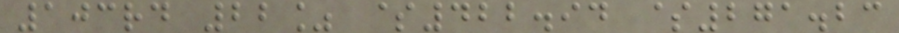103rd 22% $422.94 $271.23
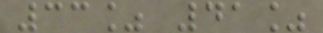33% 41%
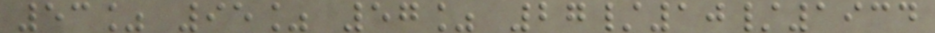53% 95% 57% 27/10/1934
